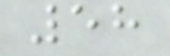58
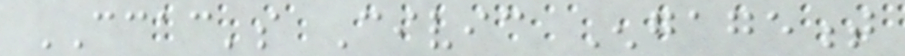CCAC's Civic Engagement
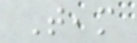Team
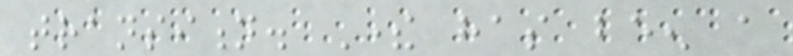transition. There has been a
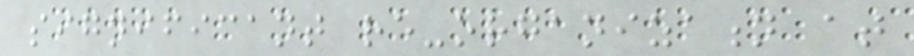significant re-organization at
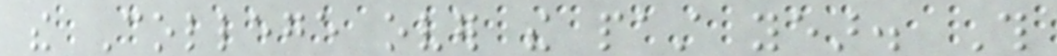the College over the past year. This
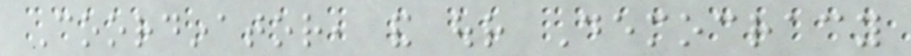Coordinator, and our Democracy
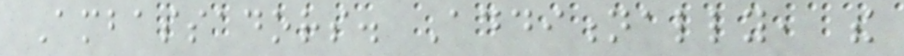Ambassadors. Additionally, the
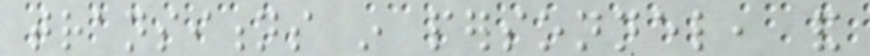transitions in personnel, and
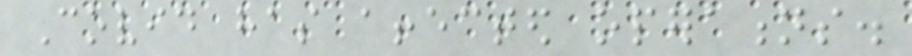Covid has affected operations.
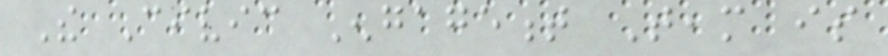The Civic Engagement Team is
